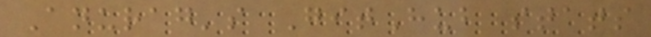Anurag's GitHub stats
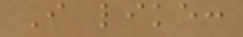I like:
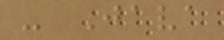- Java
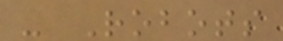- Robots
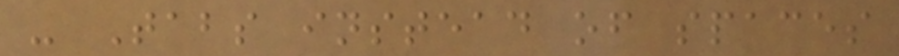- Tabs instead of spaces
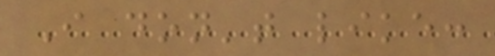I don't like:
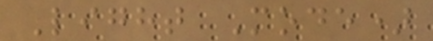Light Mode)
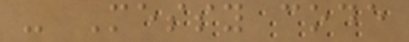- Messy code
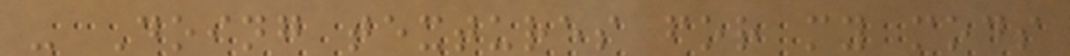- Doing textures for my mods
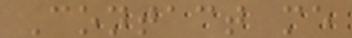Contact me
